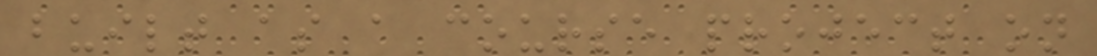built as a course project on
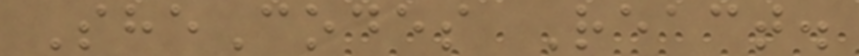SheCodes React.
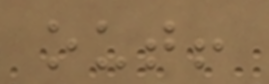out!
